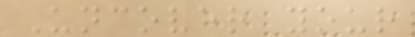Uncover your
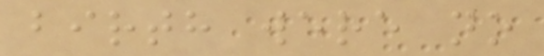birth were no
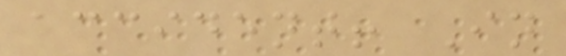accident! In
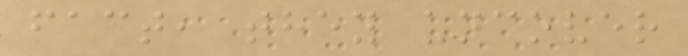fact, they uncover
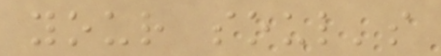your soul's
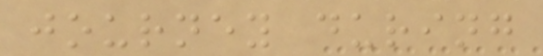journey during
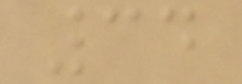34
